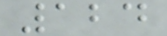124
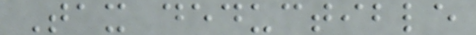Tax deductible
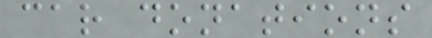car donations
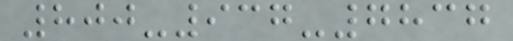800-937-7837
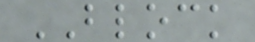BLOCK
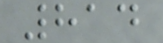814
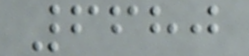6680
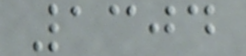1304
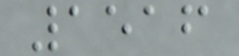1516
